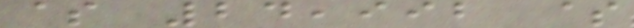$ 24,992 $
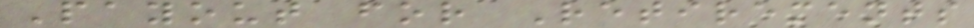Payout for Retirements
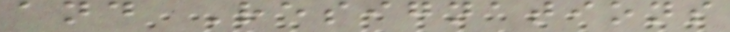and Resignations
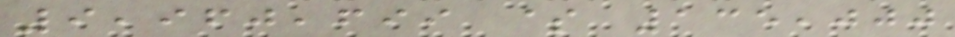9,960,699 $ 135,000
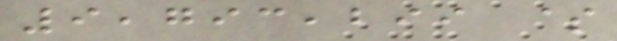9,793,299 $
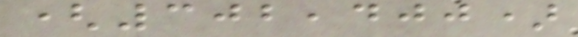(302,400)
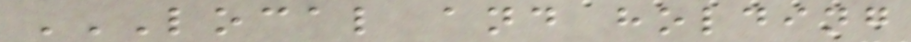LOCAL AND HOLDING
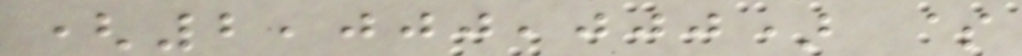(2,000,000) $
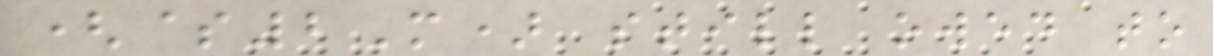($2M) still owed to
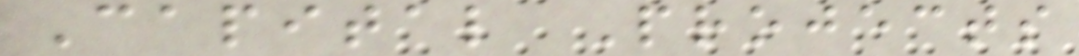Capital Projects
